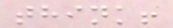think!
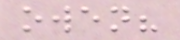owen?
